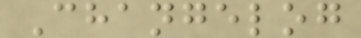Changelog
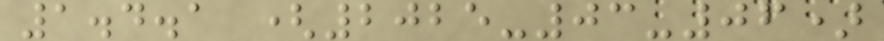1.4.1 (2025-03-06)
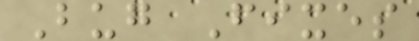Bug Fixes
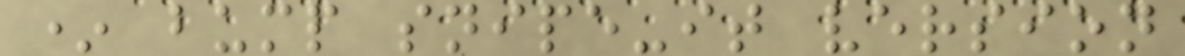* bump snipe-it version
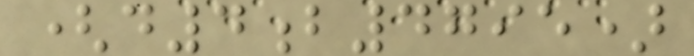(d4b4795)
